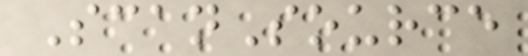ScanSource
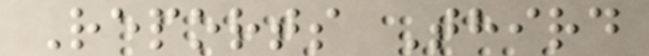Reports Third
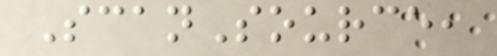ScanSource,
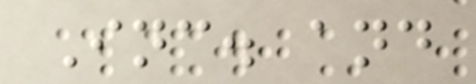Inc. and
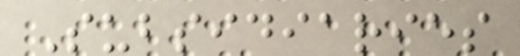Subsidiaries
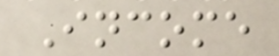Income
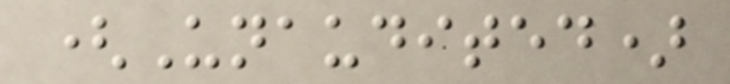(Unaudited)
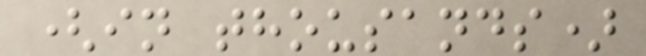(in thousands)
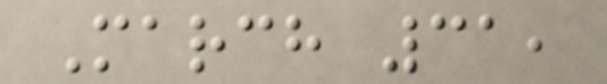March 31,
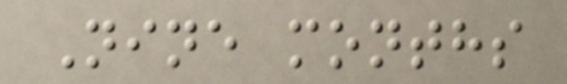Nine months
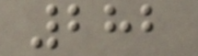282
